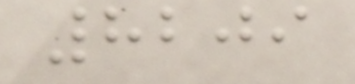8209
